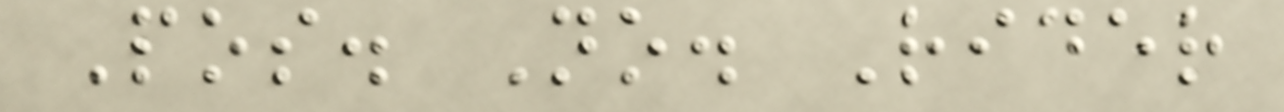Pos. No. Rider
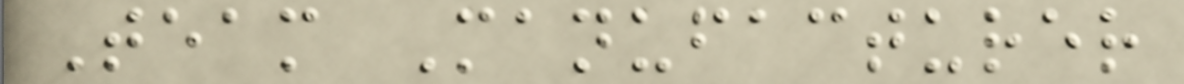Team Manufacturer
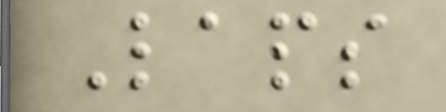Laps
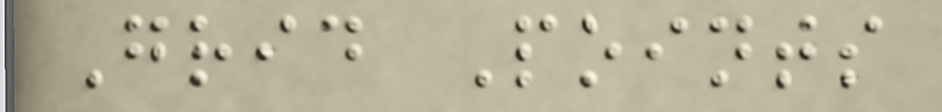Grid Points
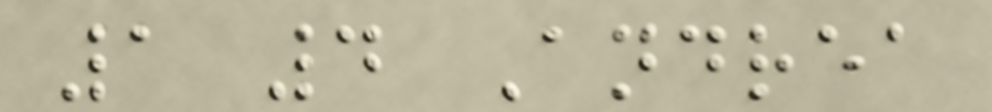1 4 Andrea
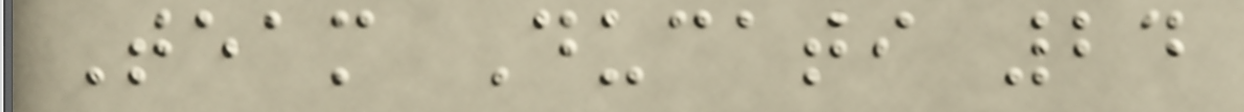Team Ducati 24
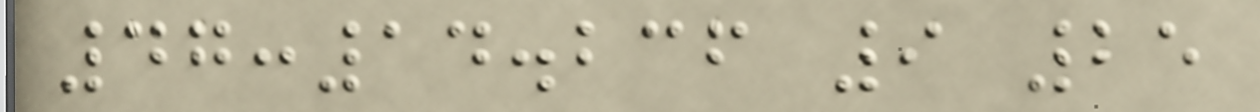47:14.236 9 25
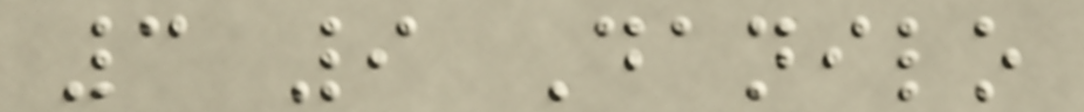3 9 Danilo
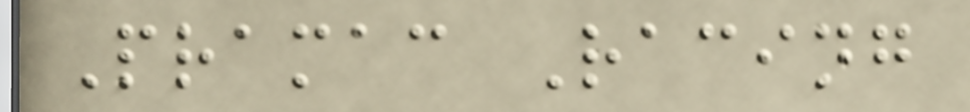Pramac Racing
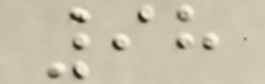98
